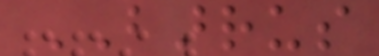BARRUS
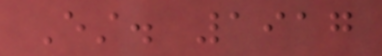Est. 1917
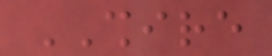SHIRE
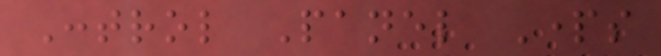Control Panel Parts
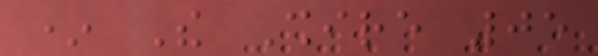* The Shire 05
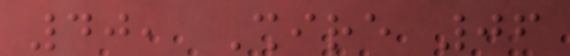40, Shire 06
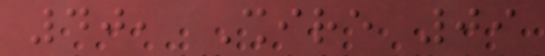40, Shire 09
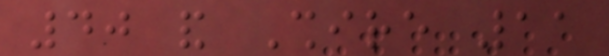40 and Shire 11
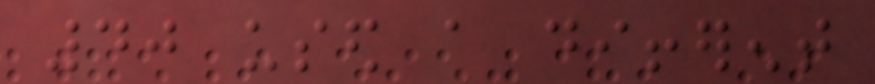40 used a different
